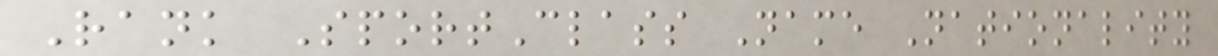Rank SportClass Name Nationality
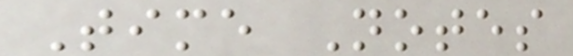Time Notes
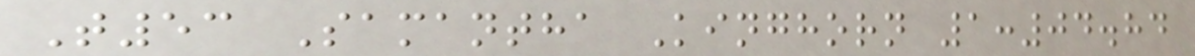T53 Samantha Kinghorn 1:04.84
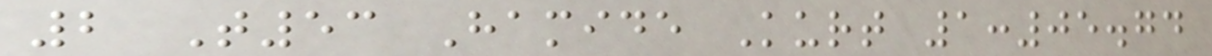2 T53 Hamide Kurt 1:05.74
